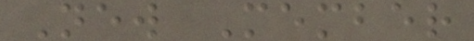New Member
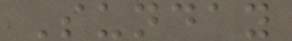Sunday
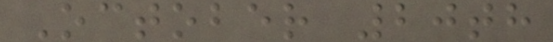October 20th
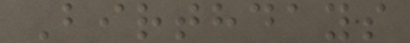Birthdays
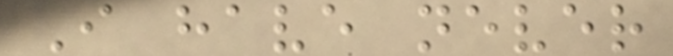I have never
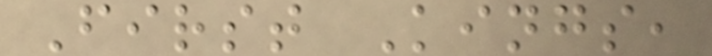First Kings,
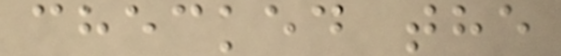checked the
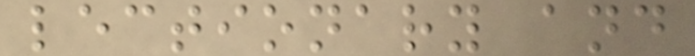lectionary and
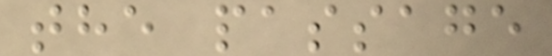the passage
